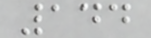144
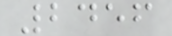2456
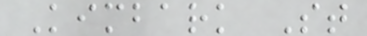Kimbark St
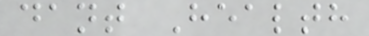dant Health
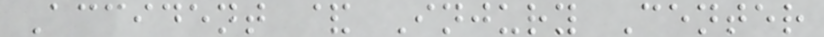Accident & Injury Center
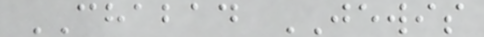CHABAD JEWIS
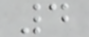4
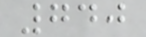740
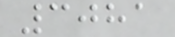3081
